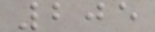205
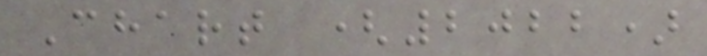Chart (2022)
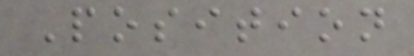Position
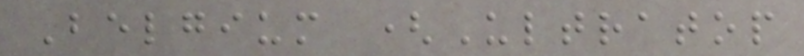Belgium (Ultratop
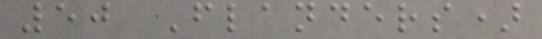50 Flanders)
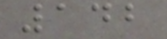142
